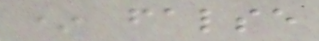* false
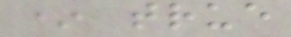* true
